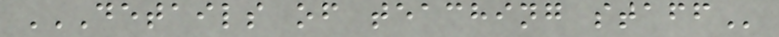DETAILS OF TEACHING STAFF
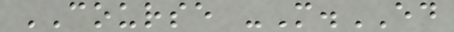COURSE -M.ED
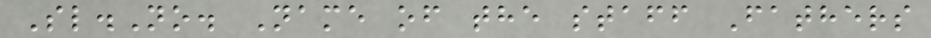Sl.No. Name of the staff Fathers
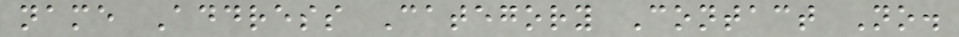name Address Category Contact No.
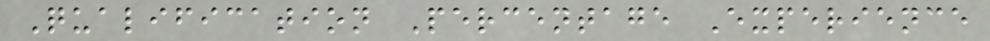Qualification Percentage Experience
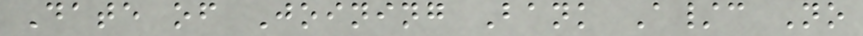Date of Joining Bank A/c No
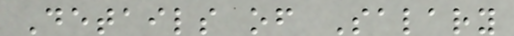Details of Salary
